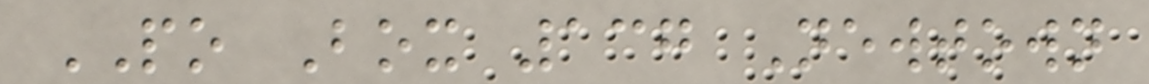PO Box 137 Newtown
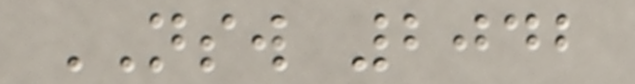NSW 2042
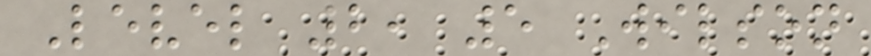Level 2, 5 Wilson
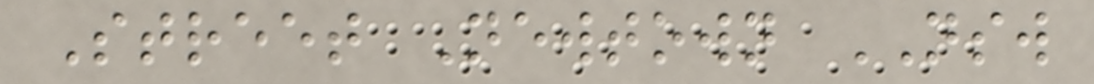Street Newtown NSW
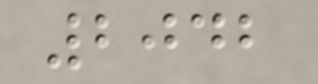2042
